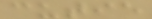cutie
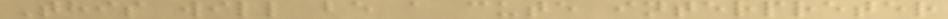This will be a cute interpreter
